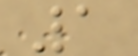1
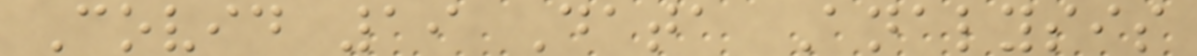Covid 19 Data Analysis
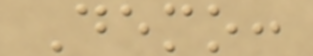Demo:
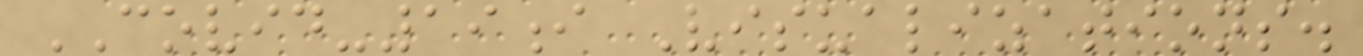COVID-19i Visualizations.
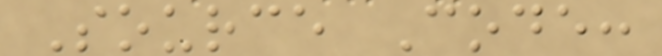Source Code:
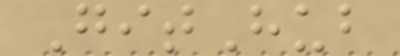GitHub
